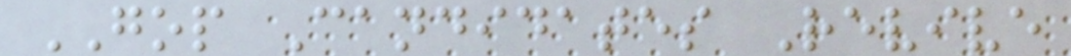GOP Candidates Revive
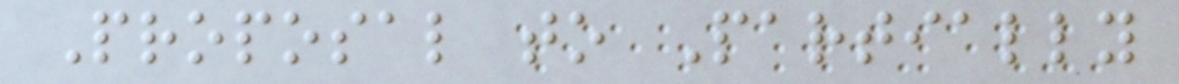Proposal to Partially
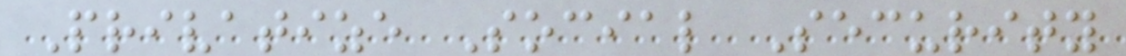Privatize Social Security
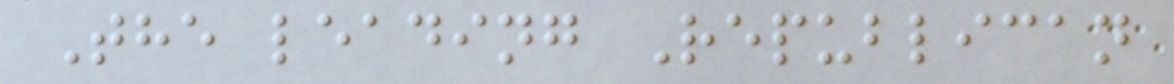The leading Republican
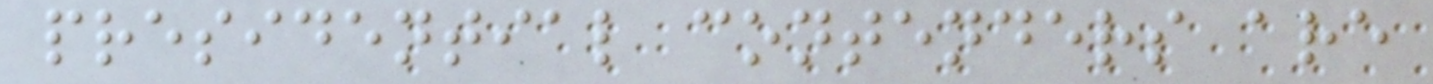presidential contenders are
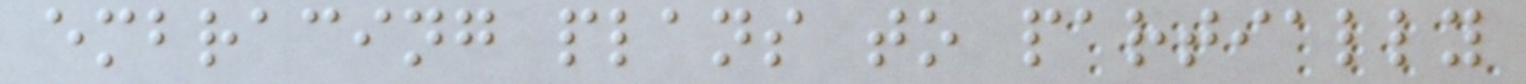embracing plans to partially
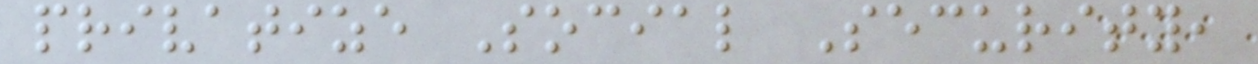privatize Social Security,
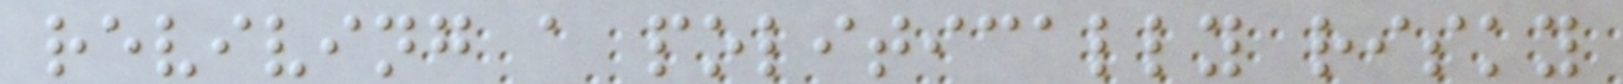reviving a politically risky
